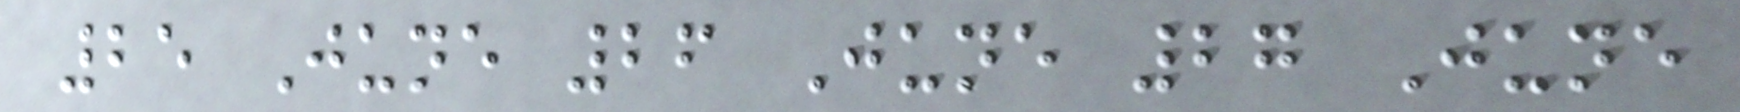25 June 26 June 27 June
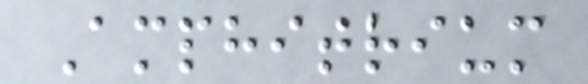Amphitrium
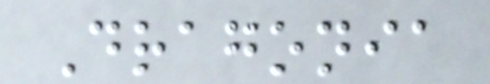Dragonia
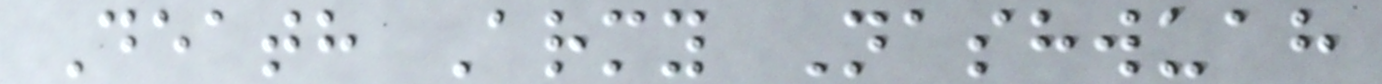Death Army Nashwuah
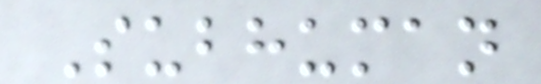Subhuman
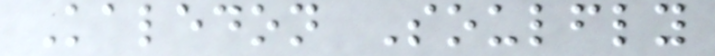Kaledon Soulfly
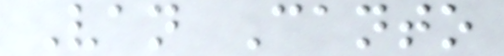Van Canto
